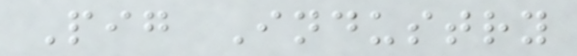Pig Industry
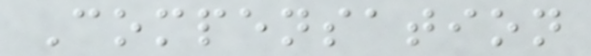Compensation
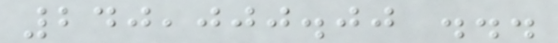240,000.00 ...
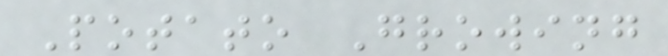Potato Growing
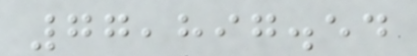77,897.54
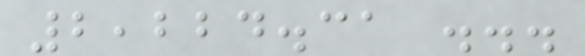2,224.31 ...
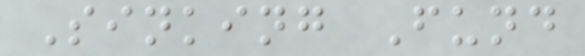Sinking Fund
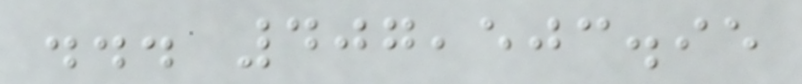... 407,503.95
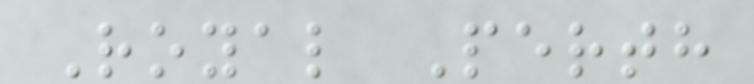Royal Perth
